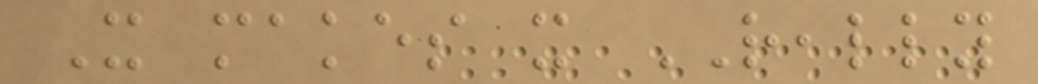It makes it REALLY
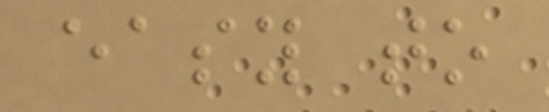easy to
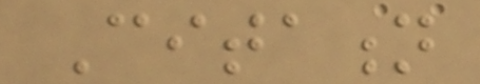Citation
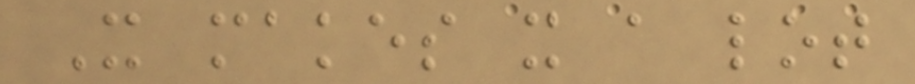It makes it a lot
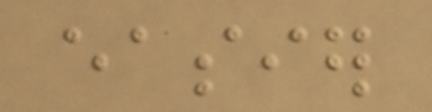easier
